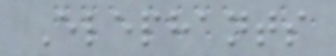Elephants
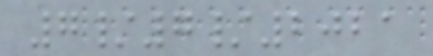7/7/2021
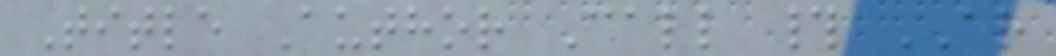Title Author Call # AR
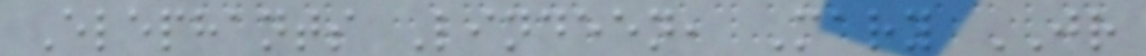Elephants Lindeen, Mary JR
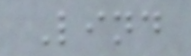Lind
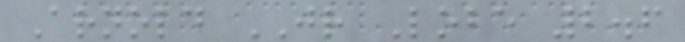Arnold JR Lobe 2.6
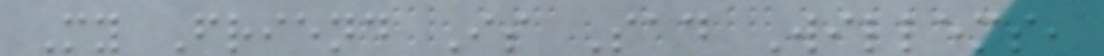My Friend Is Sad Willems,
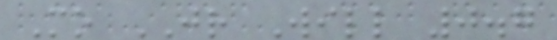Mo JR Will 0.7
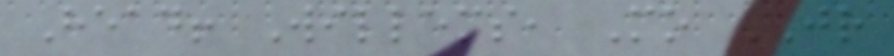Head! Willems, Mo JR
